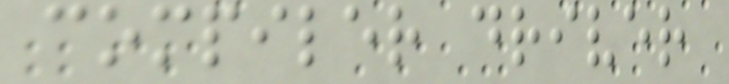compiler driver
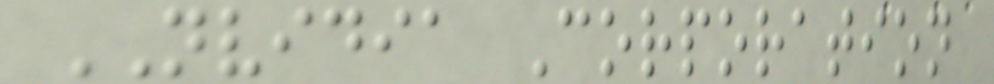NVIDIA Corporation
